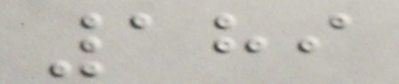189
